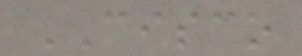CISCO
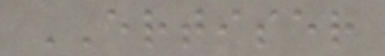ERTISER
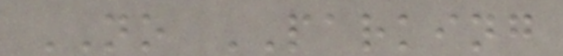NO PARKING
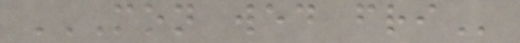MON WED FRI
